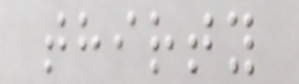thirty
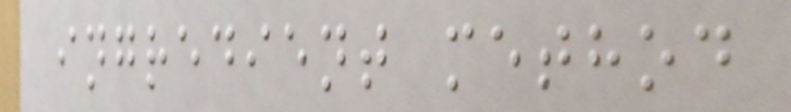ingredient method
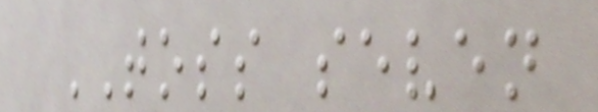TOSS seven
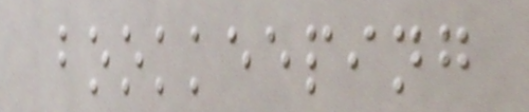bookkeeping
